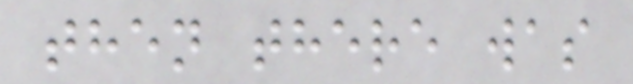then there was
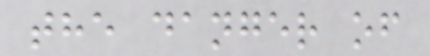the danger of
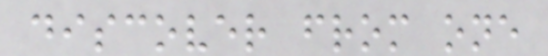discover from one
